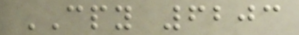CPY 6203
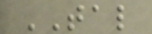TAL
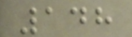148
